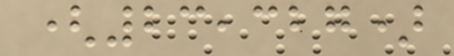(23,327)
